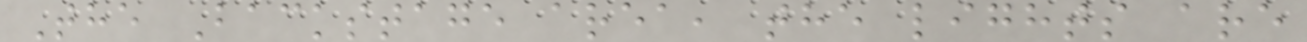The Backstage area, the lights are
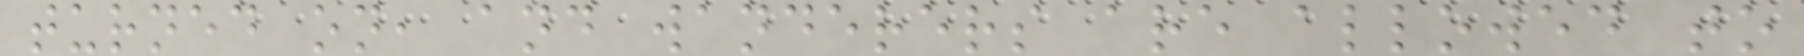turned on, and wanderers are allowed to
